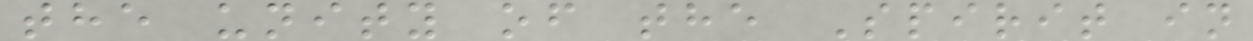the unity of the Spirit in
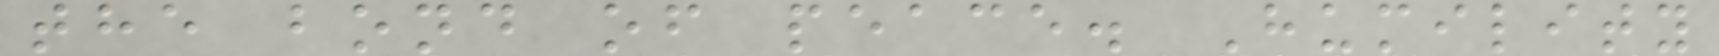the bond of peace. Humility
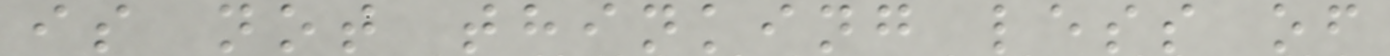is not thinking less of
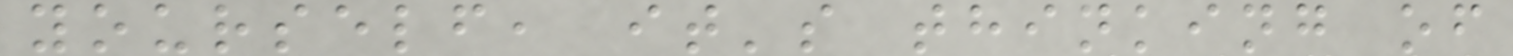yourself, it's thinking of
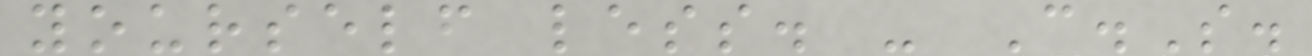yourself less. - C.S.
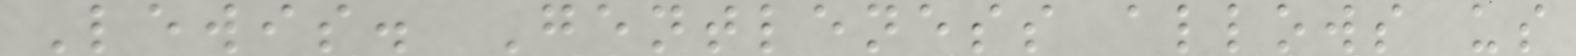Lewis. Gentleness allows us
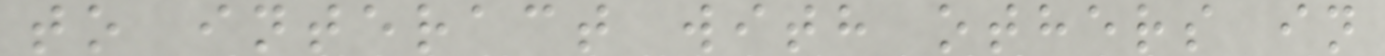to interact with others in
